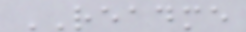README
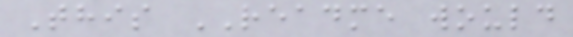This README would
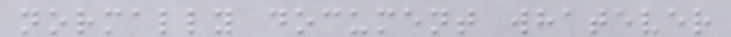normally document whatever
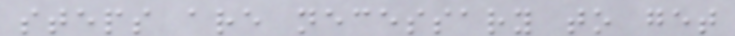steps are necessary to get
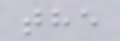the
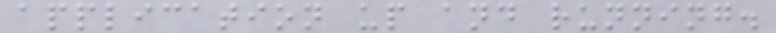application up and running.
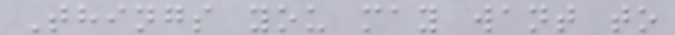Things you may want to
